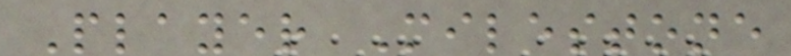Player Milestone
